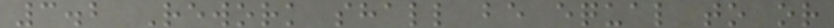3.2 Rework shall be equal to or
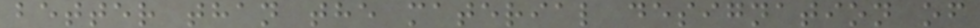better than the material designation of
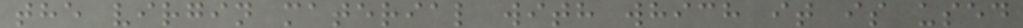the virgin material with which it is used
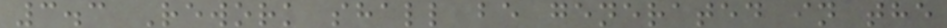3.3 Rework shall be generated in the
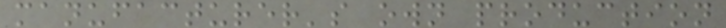manufacturer's own production
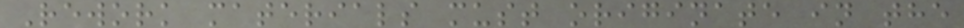Rework materials must originate in the
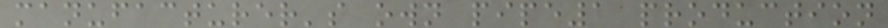manufacturer's own pipe1 production
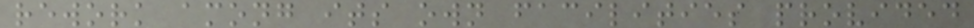rework among its own facilities provided
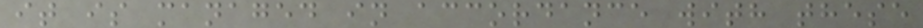it is managed in accordance with these
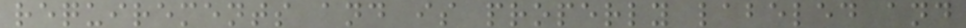requirements and is properly labeled and
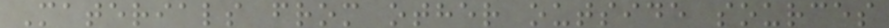Materials from other outside sources
